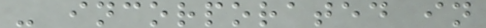- incorporated in
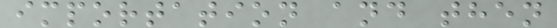importation and then
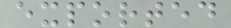exported
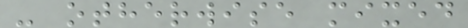- otherwise mixed
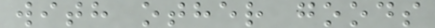with other goods
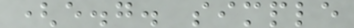(e.g. simple
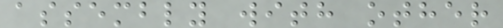assembly with other
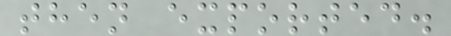then exported.
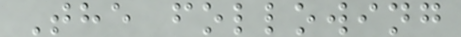The following
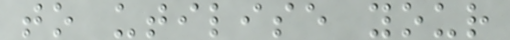to utilise your
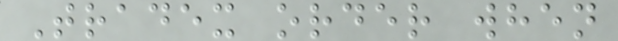Tradex order when
